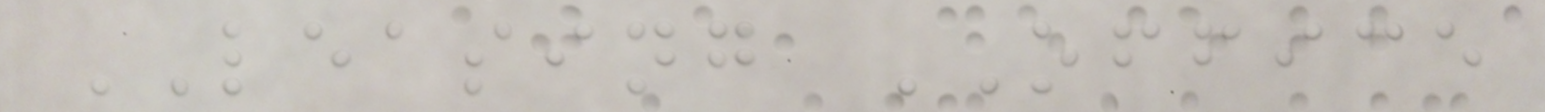LEASING OFFICE
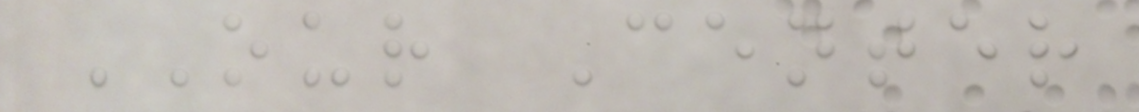OUR Center
